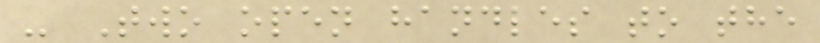- Two open handles to the
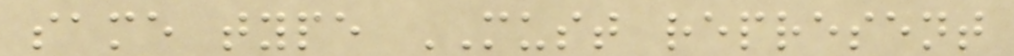same type MUST represent
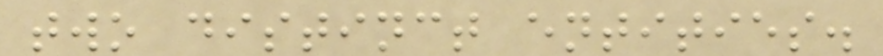two distinct entities.
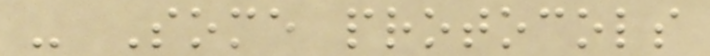- Some protocols
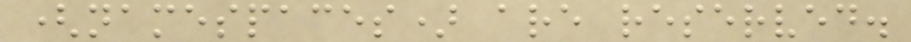(namespaces) are reserved.
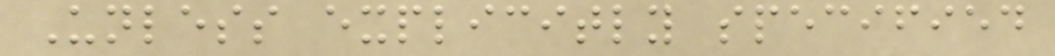Unless explicitly specified
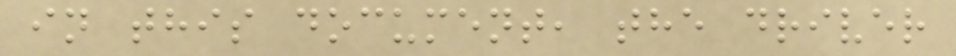in this document, the driver
